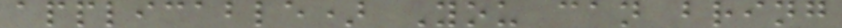applicable) You can bring
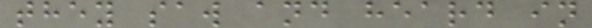they saw and heard in
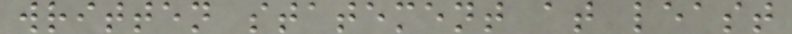written statement at least
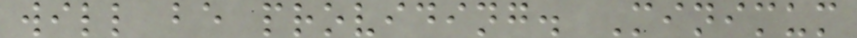will be providing. Minimum
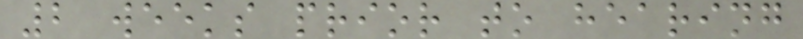2 weeks prior to hearing
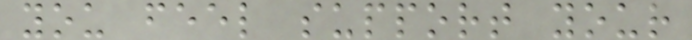you feel support your
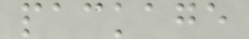package
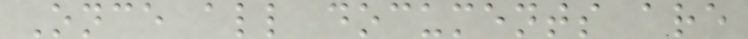Once all documents are
